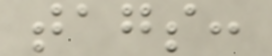tags:
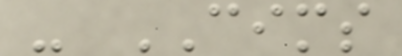- CIMS
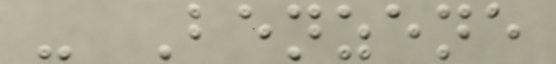- Benzene
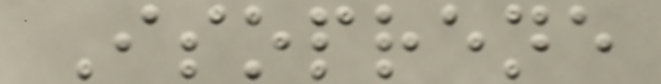Isoprene
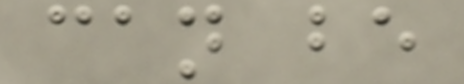can be
